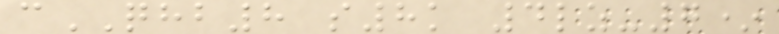cQHB8 s8k 4lz-7*
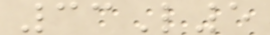33L5
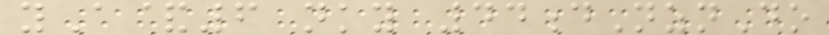yA&6 nky 44dNznDo
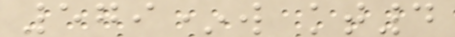579*w kt4
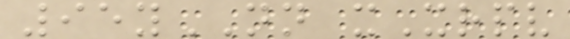95yNN xXrpv
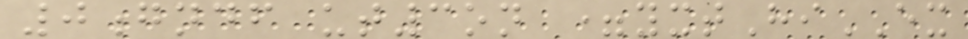0gndf ut3on =yxtHiEX
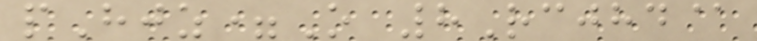pHjz=O 8Rcjhd@
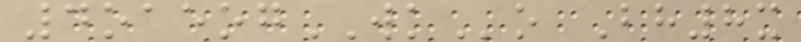4oaeogWKo Bh8x
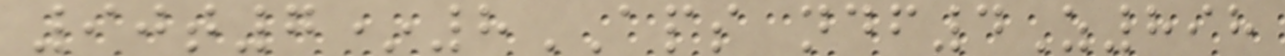90t7*8APS ndf4Z898
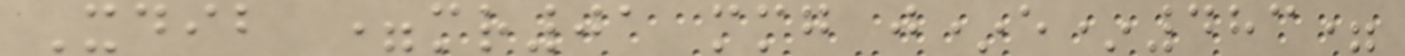Xdib =mr01 mmg j*e*483=
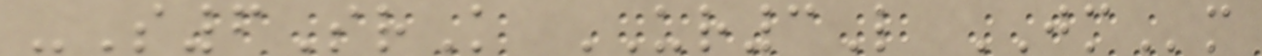-S6SrK UR3L JMm
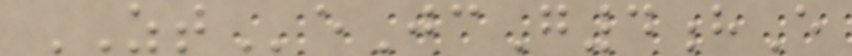ZTeJcG4hE
